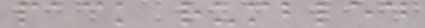pack rumbled
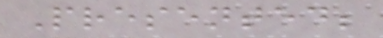Presented;
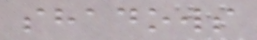shadows
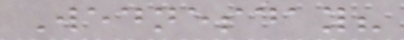Wednesday?
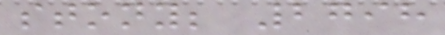stony; 2798
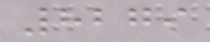8279
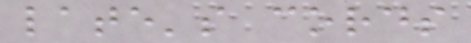late's cords
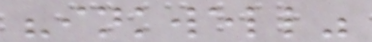"inkwell"
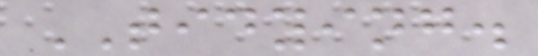TIDYING.
